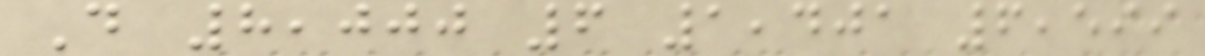D 8,000 6 1,401 6,599
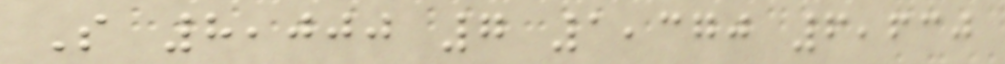S 8,000 7 1,370 6,630
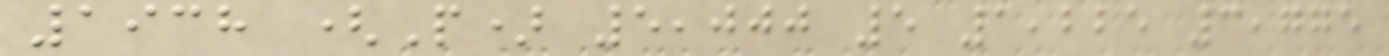1938 (P) 5,000 5 1,225 3,775
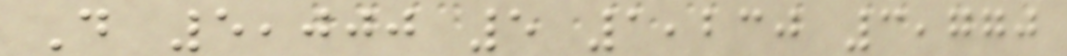D 5,000 5 1,230 3,770
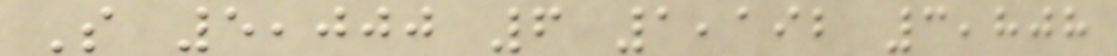S 5,000 6 1,192 3,808
